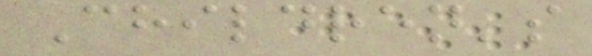Children's
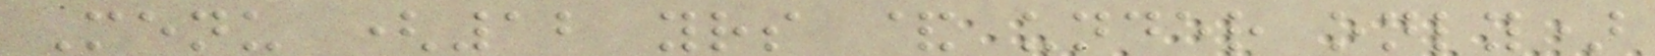Menu (12 yrs & under only)
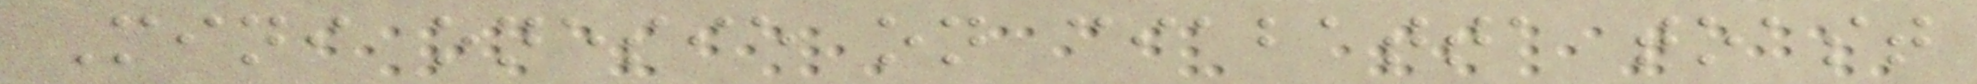Mini onesie on ciabatta toast
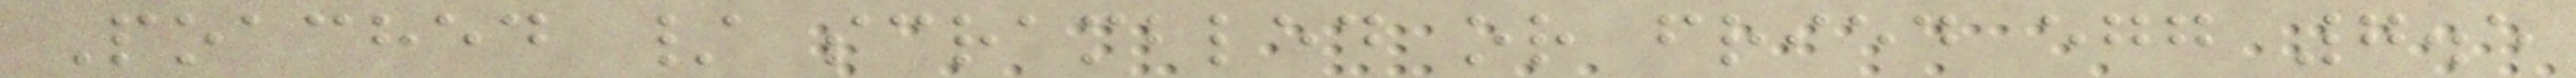Poached / scrambled or fried egg 7.5
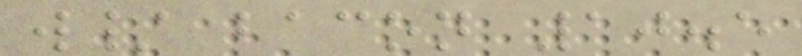w/ bacon 10.5
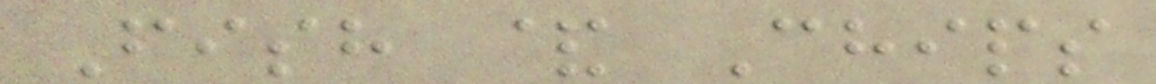Fish & Chips
